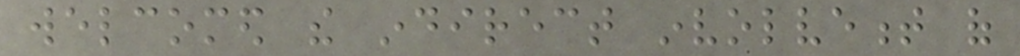welcomed the indirect involvement of
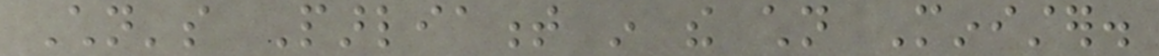Children's Parliament in the children Minister.
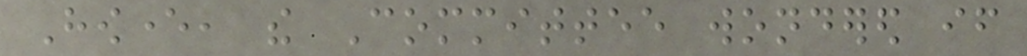However, the Committee wondered if
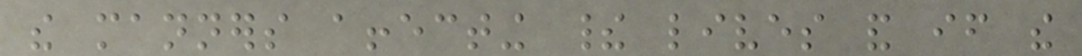the manners affecting their lives and if the
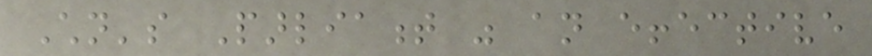Children's Parliament was an effective
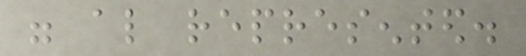were also represented.
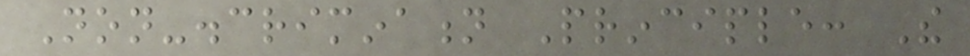Non-discrimination Principle: The
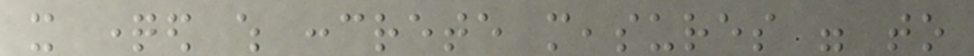it questioned which concrete measures were to
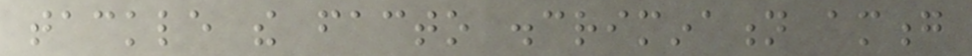tackle the facto discrimination among
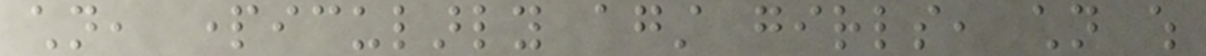children, particularly against girls, children which
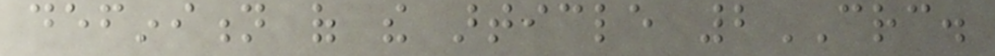definition of the article 2CRC.
